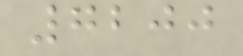7200
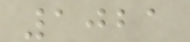1021
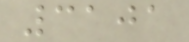3101
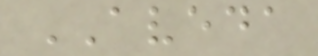AVEDA
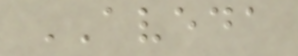AVEDA
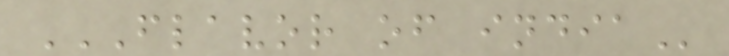FLAVOR OF INDIA
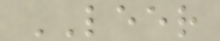LEER
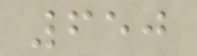650
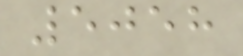5058
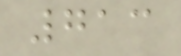713
